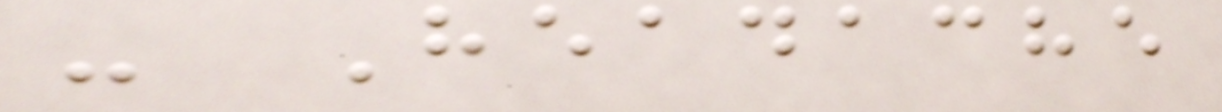- Headache
